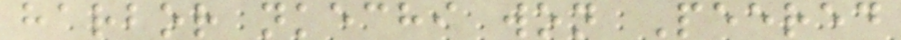harbor nkechi won Peered
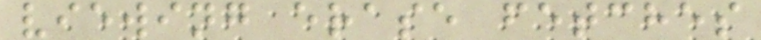viewing erase fetches
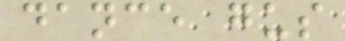dance gus
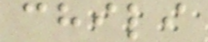chili
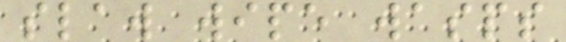slaw wipe wasps
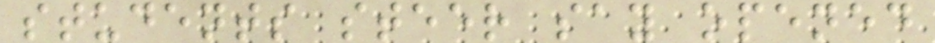students steer say opened
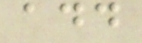add
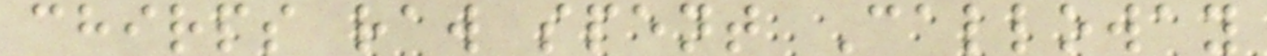chirps raw spent Calloway
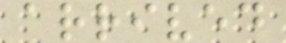arrived
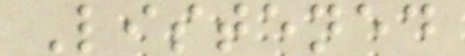Listened
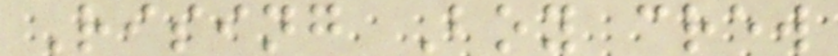Rising Boy crew
